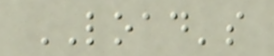LOAD's
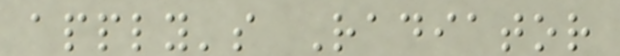apply's Radiator
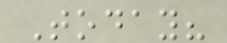Today?
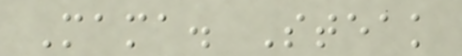Mama. Steak
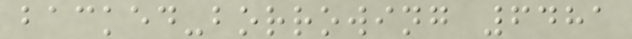backed-borrowing 6481
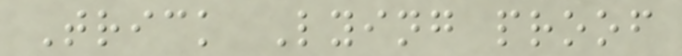Trick Lying proof
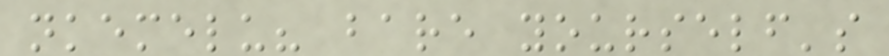nkemelu? bare yourself's
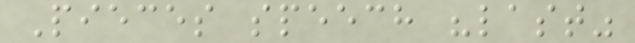Pieces speech "last"
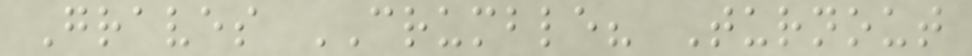Graves CRUMBLE? Turnout
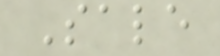Sale
